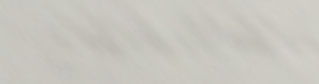7537
